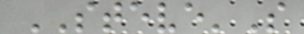STEVE'S
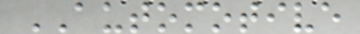AUTOMOTIVE
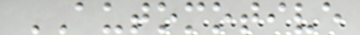AUTOMOTIVE
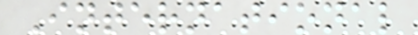International
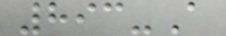893-A
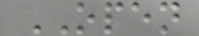OPEN
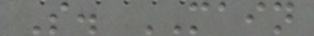S. MAIN
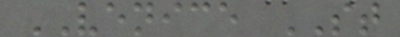VENICE ST
